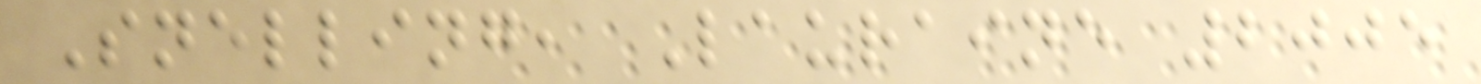Snelling, Lauraine 2005
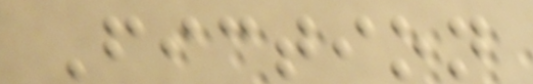Fiction
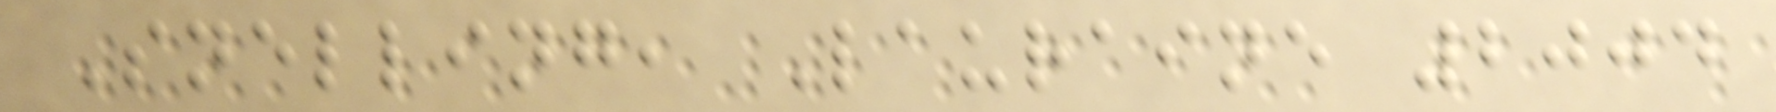Snelling, Lauraine 2004
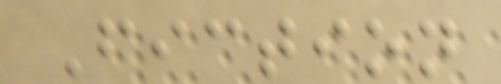Fiction
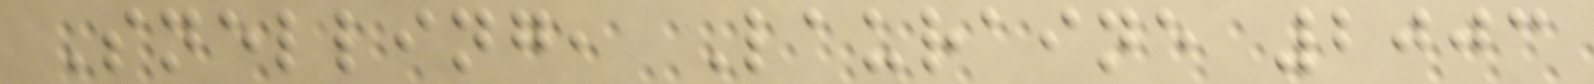Snelling, Lauraine 2003
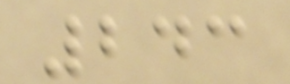243
